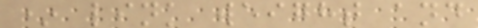* link weight and
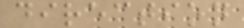direction
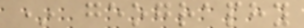* geography
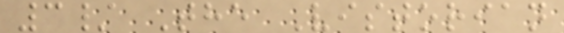3/ The Vistorian
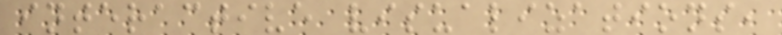interactive visualizations,
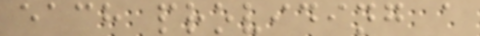each providing a
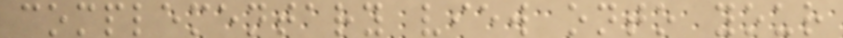complementary view onto your
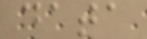data
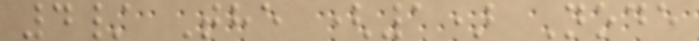4/ The (1) Node
